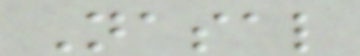Nasal
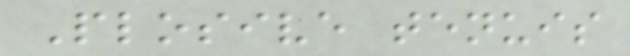Plosive tenuis
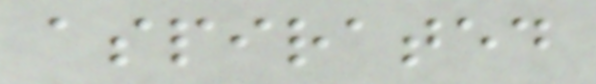aspirated
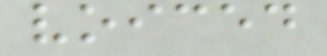voiced
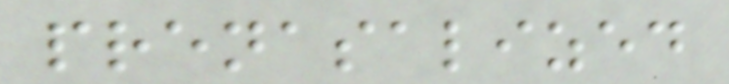prenasalized
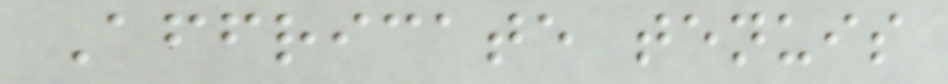Affricate tenuis
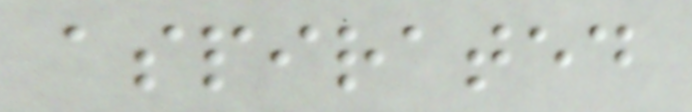aspirated
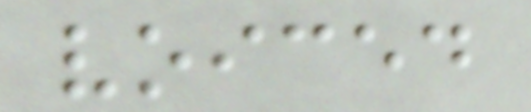voiced
